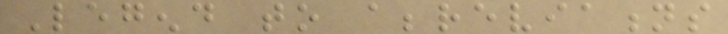Legend to abbreviations
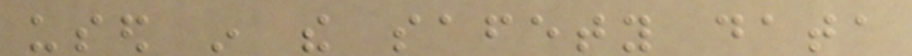used in the safety data
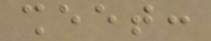sheet:
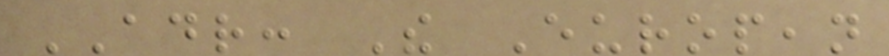ADR: The European
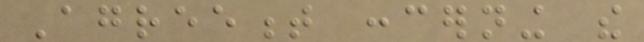Agreement concerning the
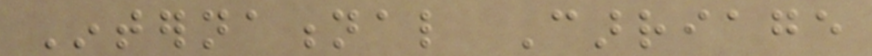International Carriage
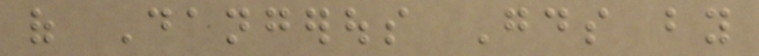of Dangerous Goods by
